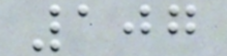107
